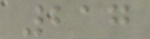217
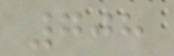708
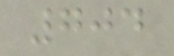704
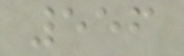556
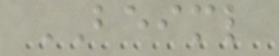BEIML
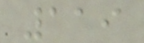119
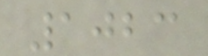1023
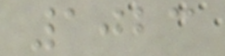1023
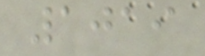1019
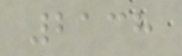2138
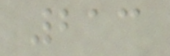213
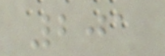201
